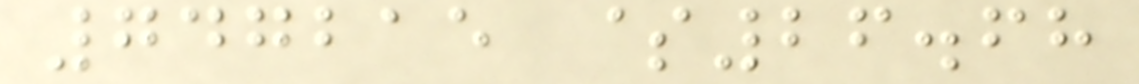747215 $26.68
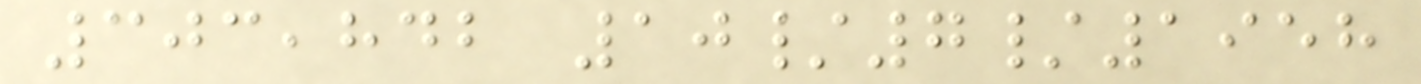303,842 10/7/1958
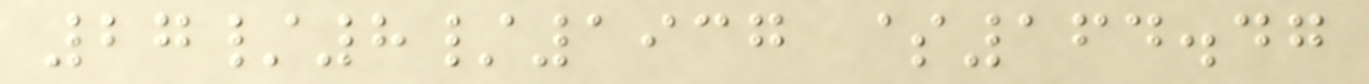27/8/1937 $164.47
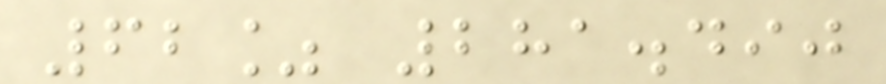62% 281.490
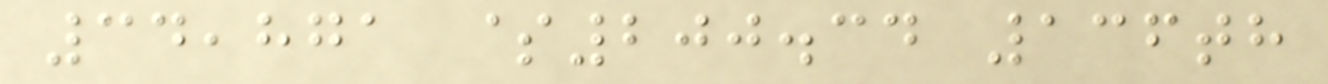34,871 $200.34 136th
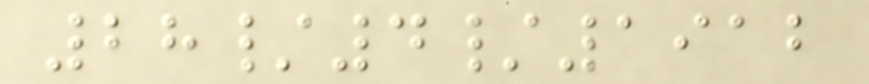28/4/1912
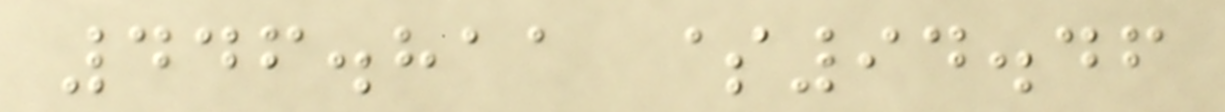446.811 $94.46
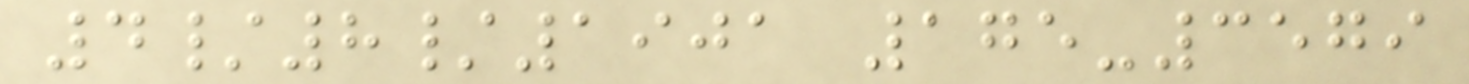4/8/1901 175-3579
